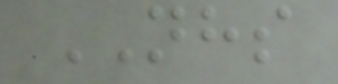NHS
